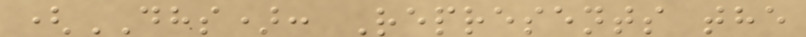(DHS): Represents the
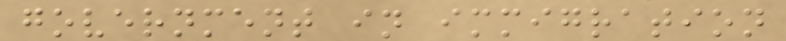government in immigration
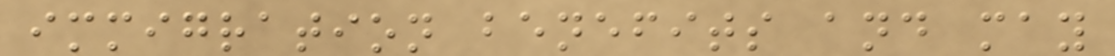immigration benefits and may
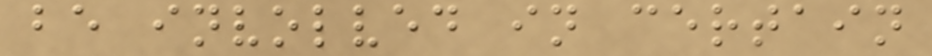be involved in certain
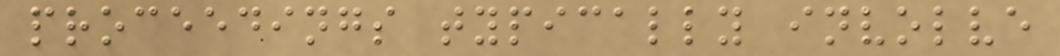proceedings typically involve
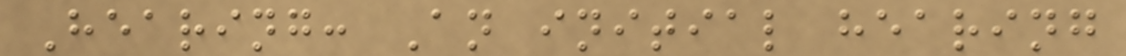Hearing: An initial hearing
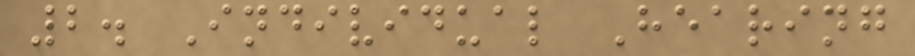2. Individual Hearing
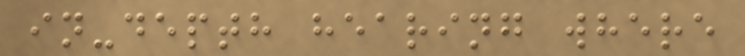in-depth hearing where
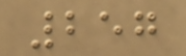257
